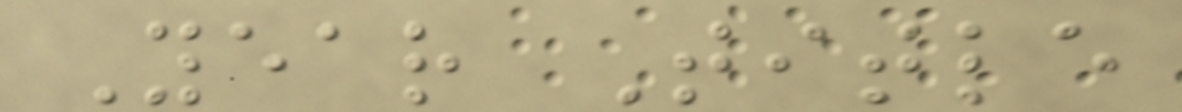Year Title
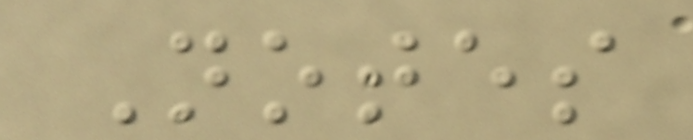Notes
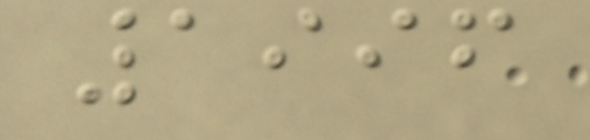1996
